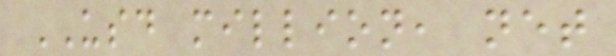USD million, net
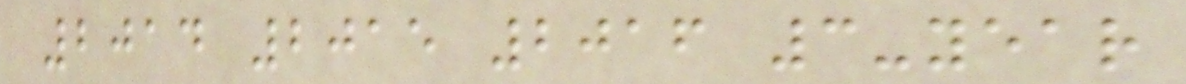2014 2015 2016 3-year
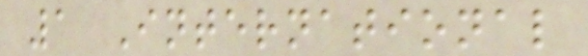1 International
